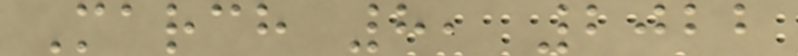March 8, 2022
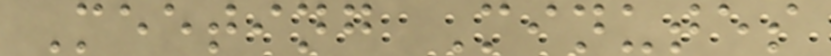Meeting Minutes
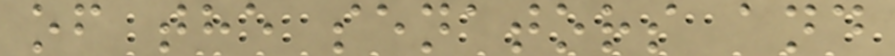of the senators and
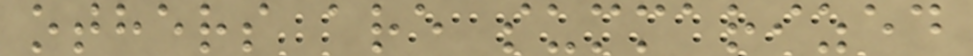others are summarized
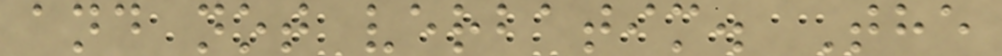and not verbatim. The
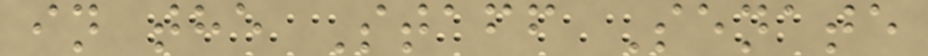in the Staff Senate
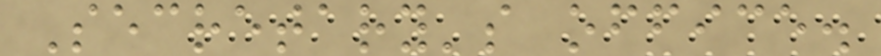Secretary's office.
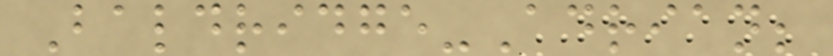Baldridge-Adrian;
